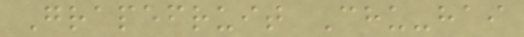Grapefruit Chu-hai
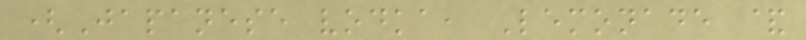(Japanese vodka, Lemonade &
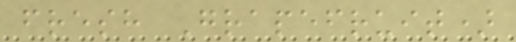fresh Grapefruit)
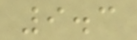9.3
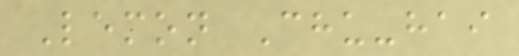Lemon Chu-hai
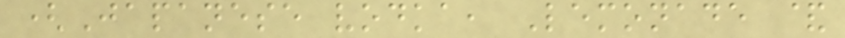(Japanese vodka, Lemonade &
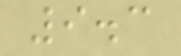9.3
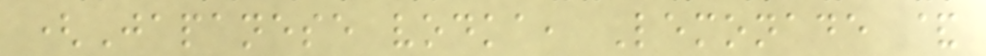(Japanese vodka, Lemonade &
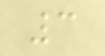3
